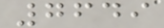7649
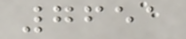7651
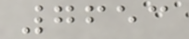7653
